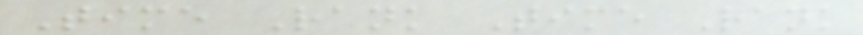Time Rank Time Rank
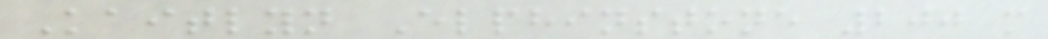Kaitlyn Elphinstone 200 m
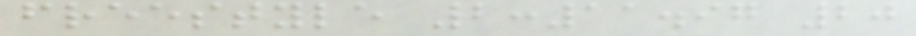freestyle 2:11.97 20
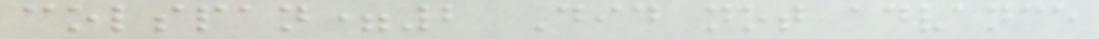colspan=2 Did not advance
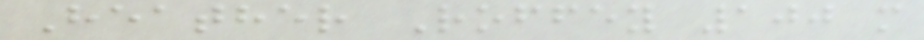Heather Roffey 100 m
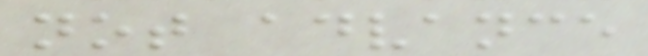not advance
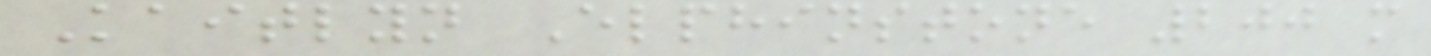Kaitlyn Elphinstone 200 m
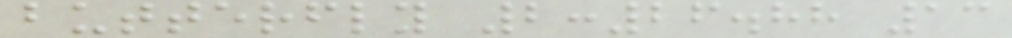butterfly 2:26.88 13
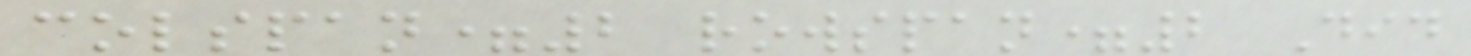colspan=2 rowspan=2 Did
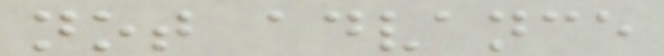not advance
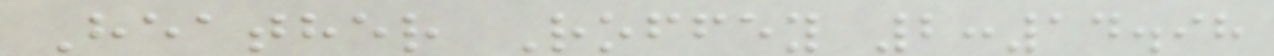Heather Roffey 2:14.98
